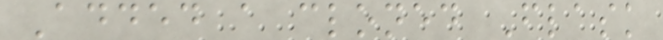Added a cloned Flask
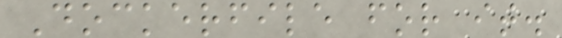Dockerfile for it.
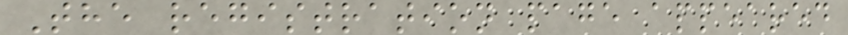The registration page appeared
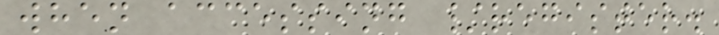when accessing /register.
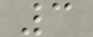3
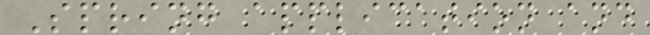Spring application and
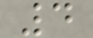4
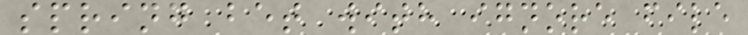spring bet with ignore file
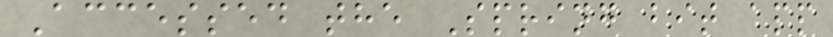Accessed the Spring bit app
